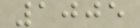1005
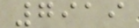7919
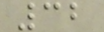32
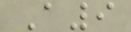A9
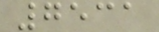7531
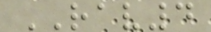RAV4
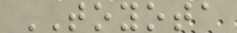TOYOTA
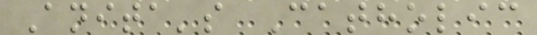Anita's Catholic
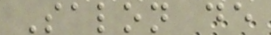Salon de
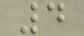4
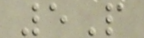5P
